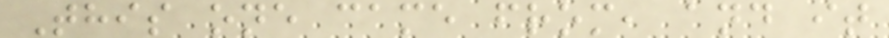This one came from, and it
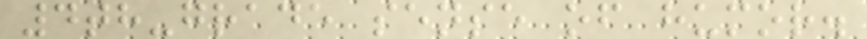4th-grade sense of humor.
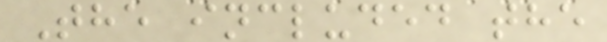The included the
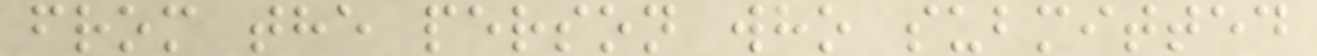from the person who submitted
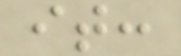it:
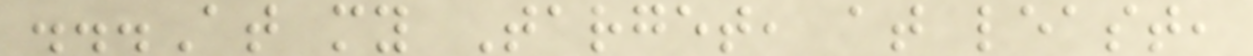...At my Target, at least,
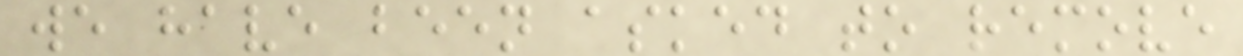we have been asked to remove
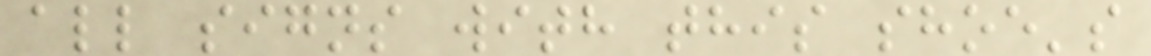all signs with this shoe's
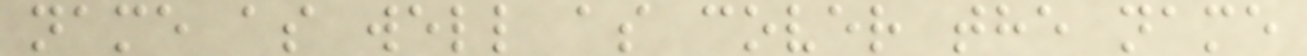name as well as cover the name
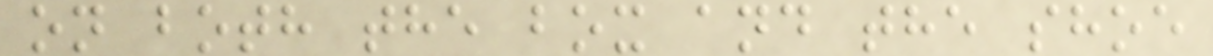on both the box and the shoe
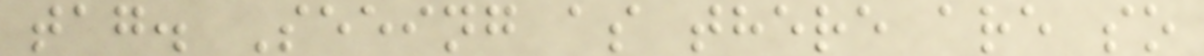tag. Seeing as there are so
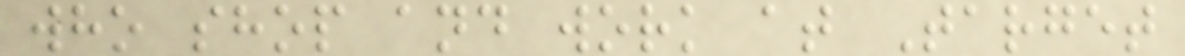who shop and work at Target
